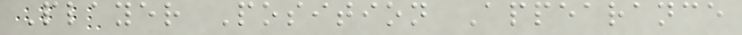Player Position Appearance
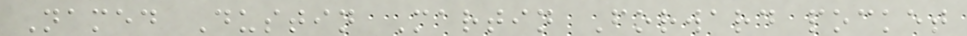Named Dustin Martin Forward pocket
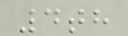4th
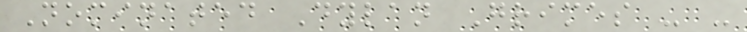Nominated Dylan Grimes - -
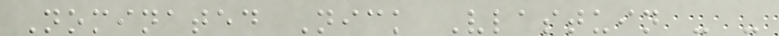Nominated Nick Vlastuin - -
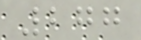277
